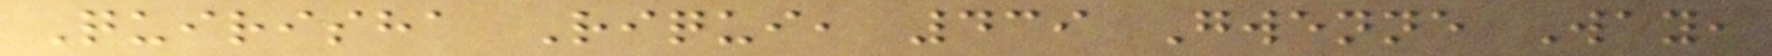Quirisha Riqui, 439 Gwenne Way,
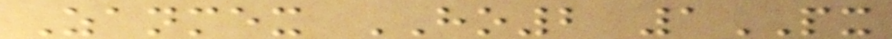Zanmex HO2 1PX
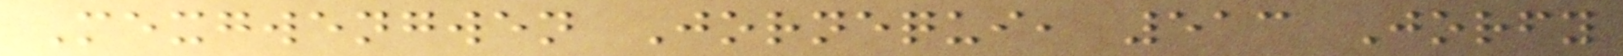Mexgwengwen Jornequi, 513 Jorfy
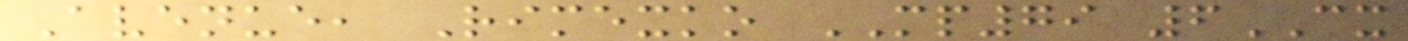Avenue, Rimexko MP79 6CX
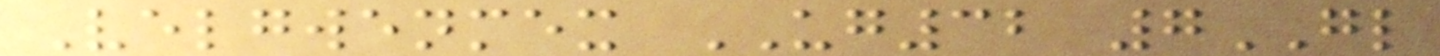Velgwenmex UG32 7GL
